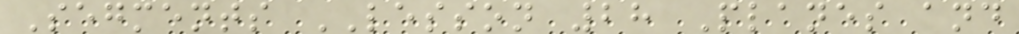Segments LESSON 28 Planes and
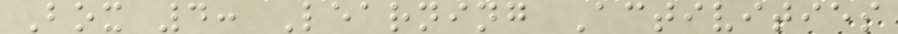Box 4: Learning Activities
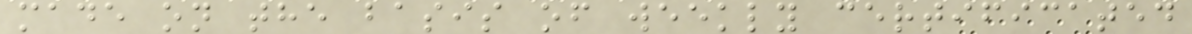made on the basis of weekly certificated
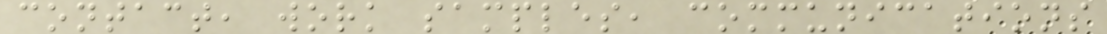contact, work samples, communications
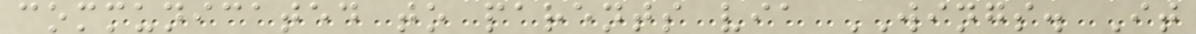communicated to parents via WINGS. It
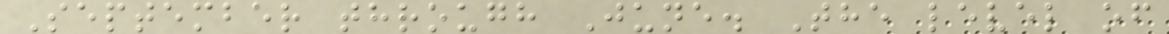September through June. The level of
